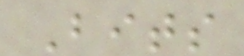Bits
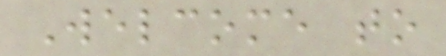Welcome to
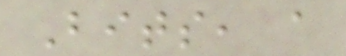Bits, a
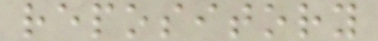repository
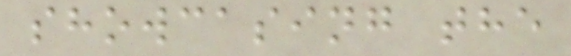showcasing the
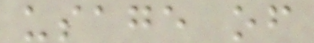usage of
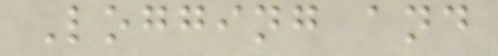Logging and
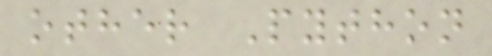other Python
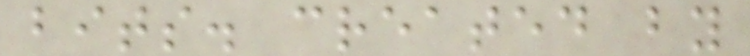bits. created by
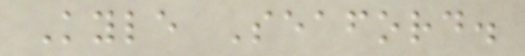Kyle Seaford.
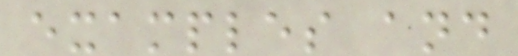examples and
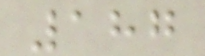187
